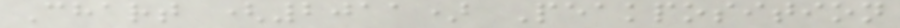Chart (2011) Peakposition
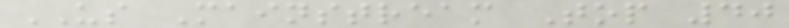US Mainstream Top 40
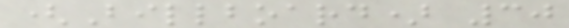(Billboard) 30
